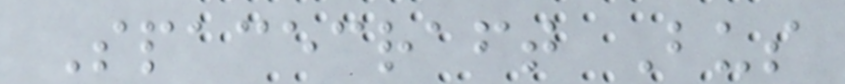Spacecraft Bus
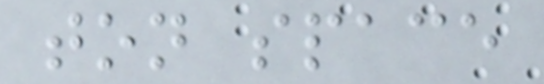ton space
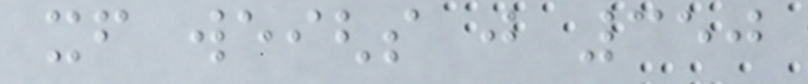itself weighs just 350
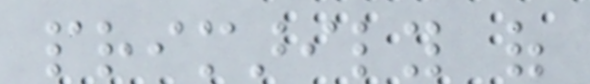primarily of
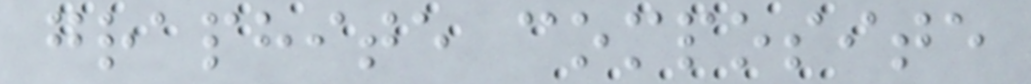graphite composite
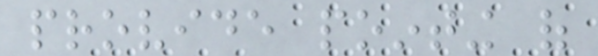provide pointing of
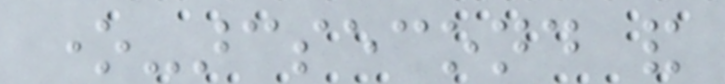one-arcsecond and
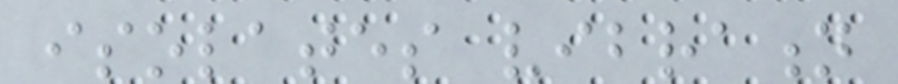isolates vibration
